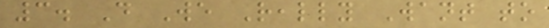3. Do We Really Want to
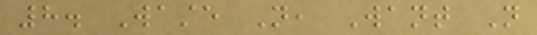8. Waste Not, Want Not
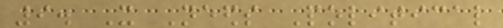9. It Needs Political
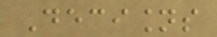Decisions
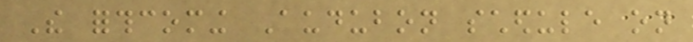The forthcoming Audubon schedule on
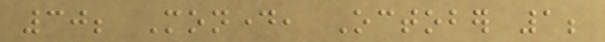30; Monday, October 1;
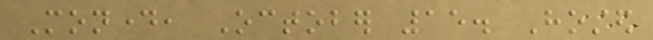Monday, October 15. Hosted
